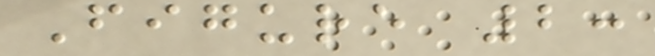Figure 2:
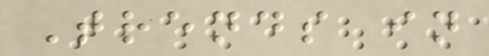Trends in
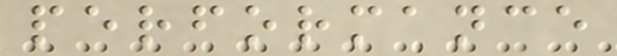performance
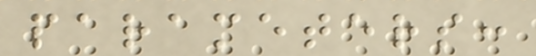parameters:
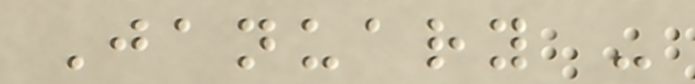January -
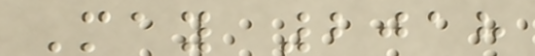May 2018
